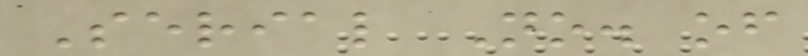Serial No. of
